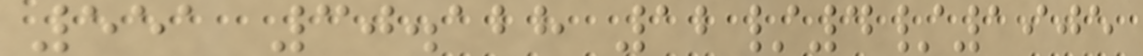551 30.128 12/4/1905
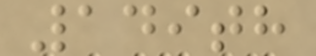149th
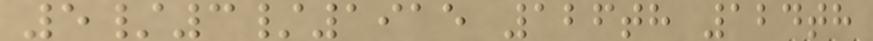5/3/1915 126th 124th
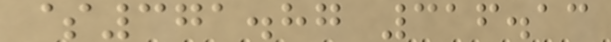$371.87 316.13
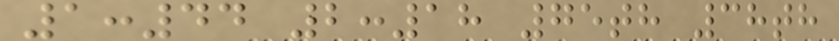1:44 2:18 75th 38th
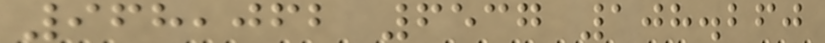968,062 6537 108.260
